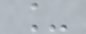_
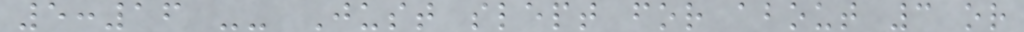5:16 -- Just slept for about 3 or
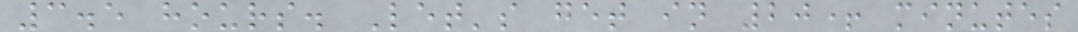3.5 hours. Let's get in 20+ minutes
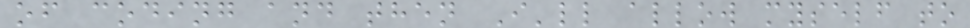of coding and then I'll allow myself to
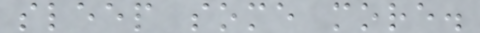sleep some more.
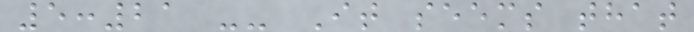5:21 -- It seems that
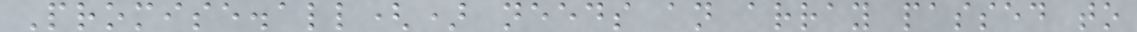Promise.all() needs an array passed to
